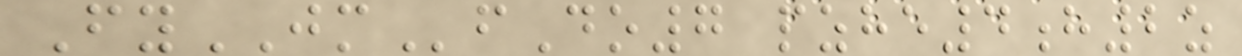FyJMfDo7 pzhe4h2z
